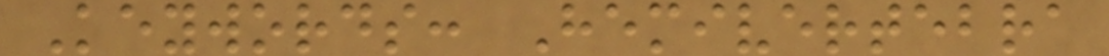Keywords: Hemivertebra
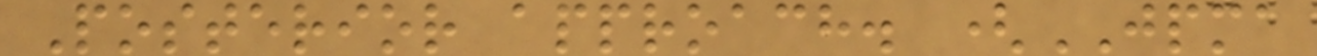Posterior approach. (JPMA
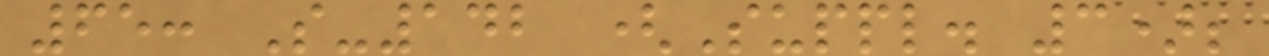65: S-142 (Suppl. 3);
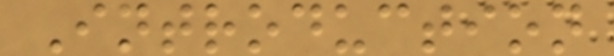Introduction
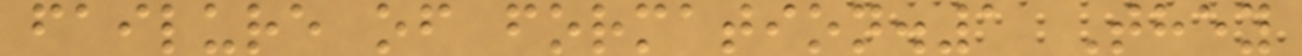failure of formation.1 They
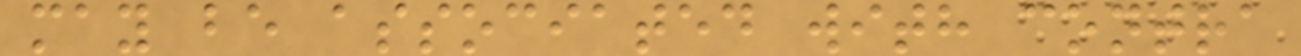may be associated with contra
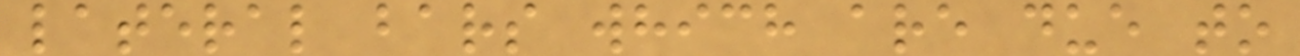lateral bars which are due to
